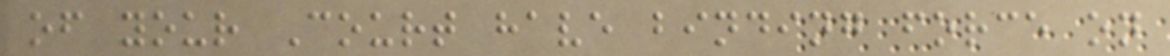of your Court have binding force on
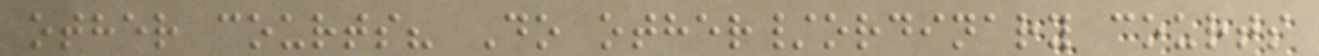other courts? Do other/ordinary courts
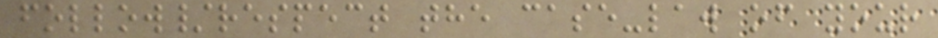follow/respect the case-law of your
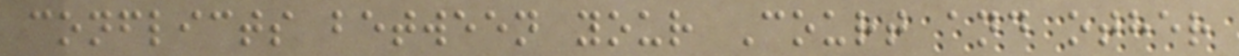conflicts between your Court and other
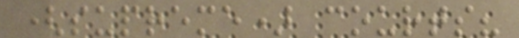(supreme) courts?
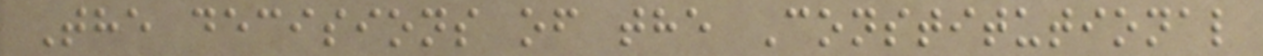The decisions of the Constitutional
